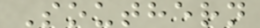Southern
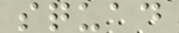squad
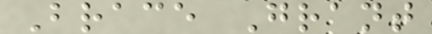Brace Grant
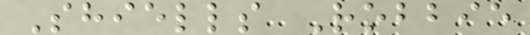Shiells Robbie
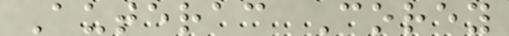Auterac Corey
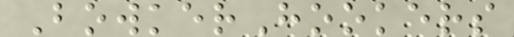BowkerHookers
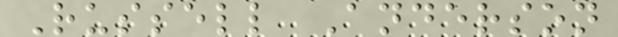Russell Anderson
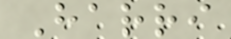Harri
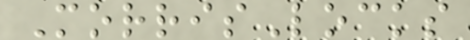MorrisLocks
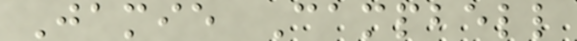Jamie Campbell
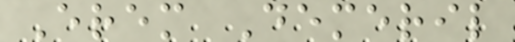Erem Demeril
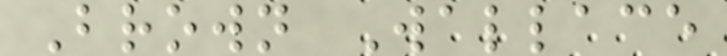Brown Wallace
